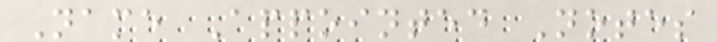Name Appointed Notes
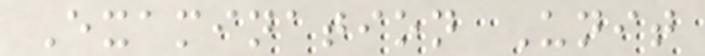Examination Unit
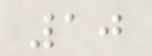10
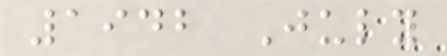1942 July
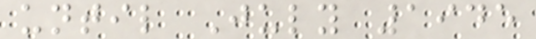until July 1945
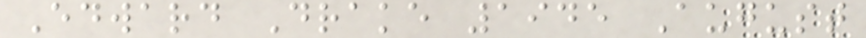Edward Drake 1945 August
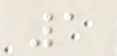1
